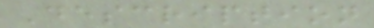Description
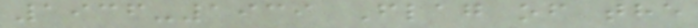1936-1939 Flag of the
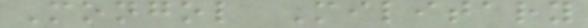Mongol Military
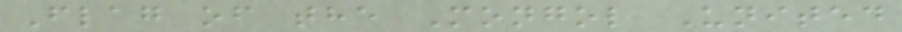Flag of the Mongol United
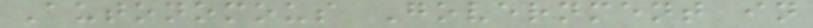Autonomous Government in
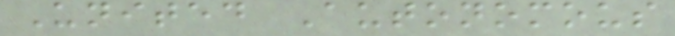United Autonomous
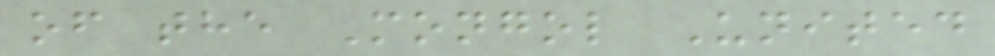of the Mongol United
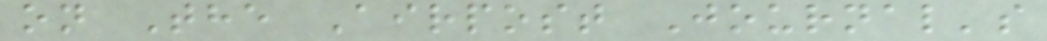on The Airpost Journal's
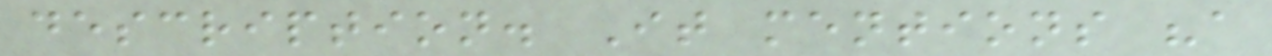description. It mentions "a
